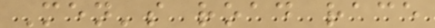Men's road race
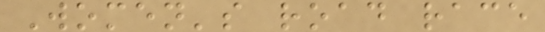Women's road race
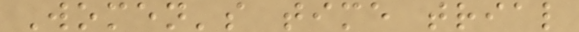Women's time trial
